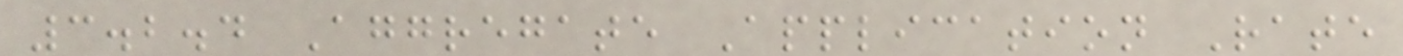3.2.4 Aggregate Application Rate
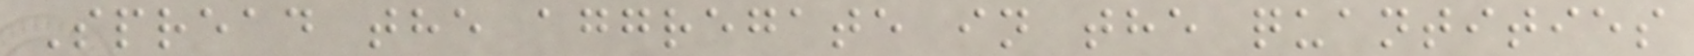Spread the aggregate in the quantities
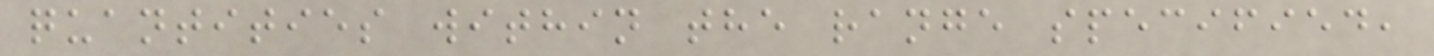quantities within the range specified,
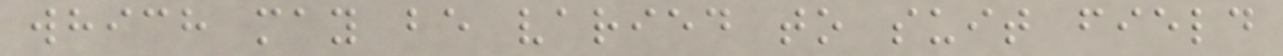which may be varied to suit field
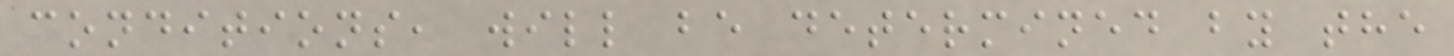conditions, will be determined by the
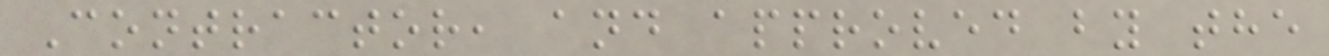Contractor, and approved by the
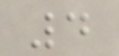4
